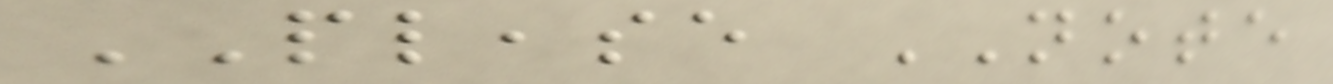PLEASE NOTE
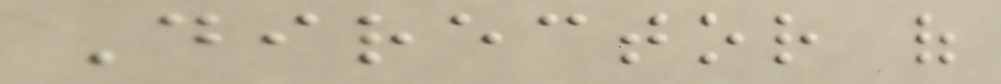Director of
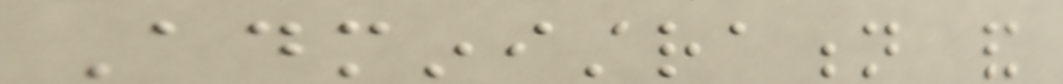Administration and
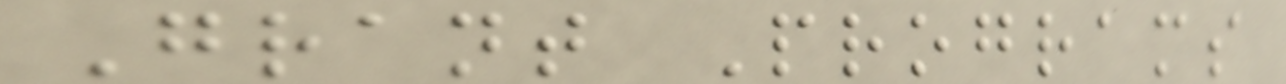Grant Programs
